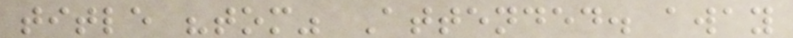title "tom" Attended. away
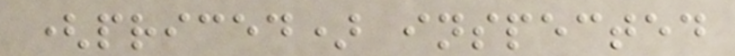(priced) inspected
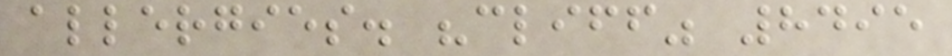allergies. "cliff" 8495
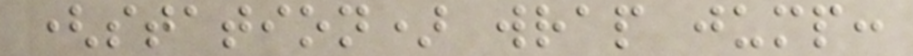(station) wrap jump:
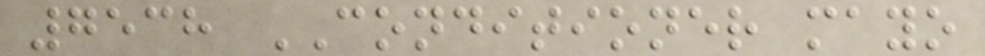7538 CONDITIONER mayo
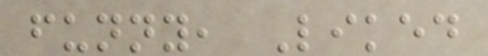funny, Liked
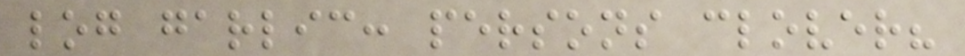log garlic: persons clover?
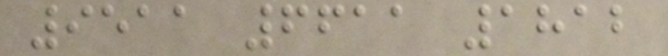9511 6611 1812
